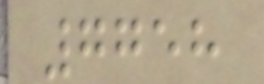7758
